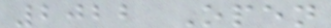2022 Open
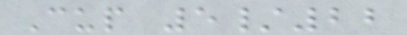Cup 5/22
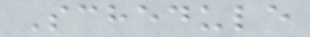Schedule
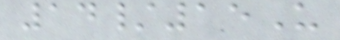14/15U
